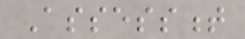Assessment
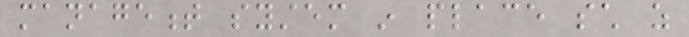management system in place such as
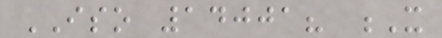ISO 14001? X
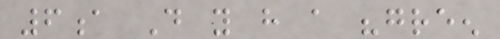6a Do you have a "green
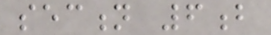section 6b
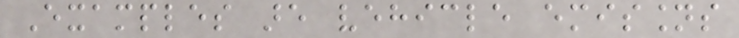Examples are vehicle emissions
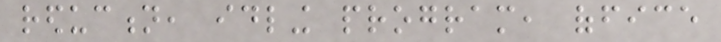reduction, idling program, office
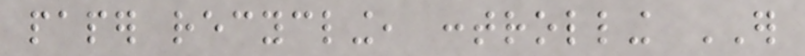paper recycling, controlling ER
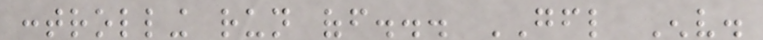controlling run off... GFL Env.
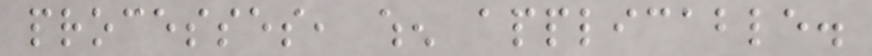processes, when applicable.
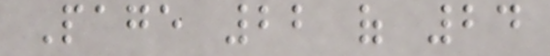Page 22 of 24
